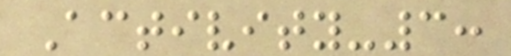Activity-3:
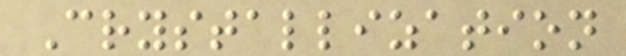Crystallization
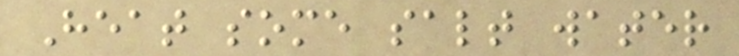Heat some salt water
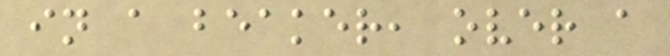in a beaker, over a
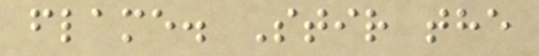flame. Stir the
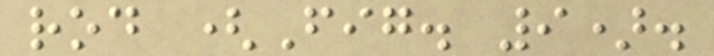rod (Fig. 9).
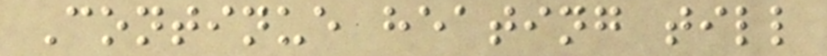Continue heating till
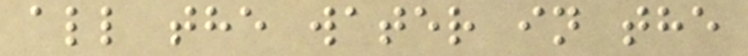all the water in the
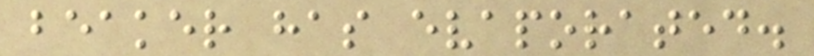beaker has evaporated.
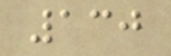130
